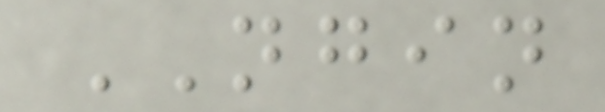NGIN
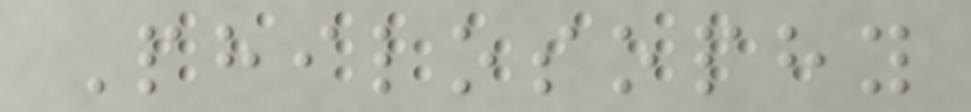Philosophy
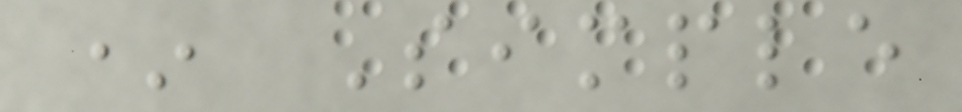* Simple
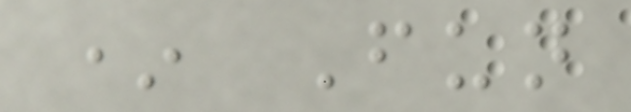* Fun
